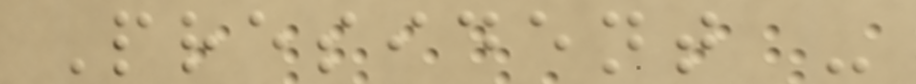President -
